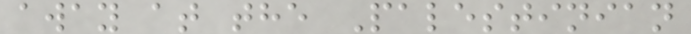away at the Palestinian
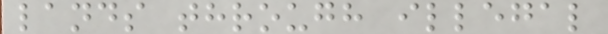lands through illegal
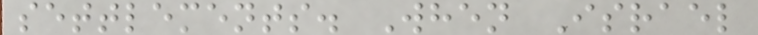settlements. When Israel
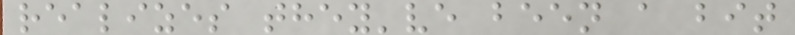realizes they've been a bit
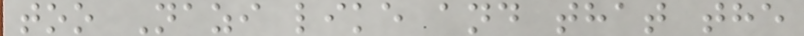too Nazi like and that the
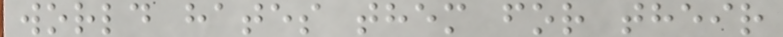world hates them for their
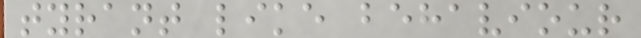tyrant like behaviour
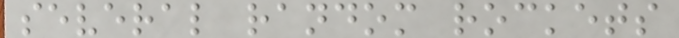several random rockets
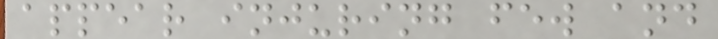appear injuring few and
